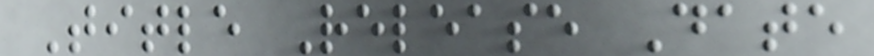Title Release Date
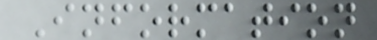Information
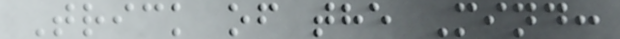Trick of the Mind:
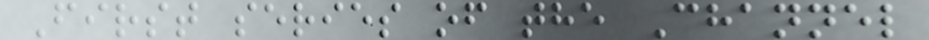First series of the Channel
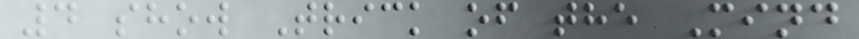4 show Trick of the Mind
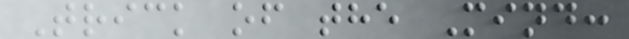Trick of the Mind:
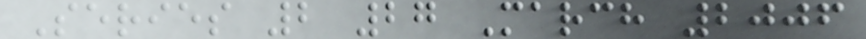Series 2 27 March 2006
